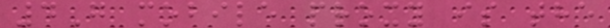4G mobile proxy is the
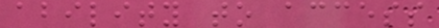ability to access
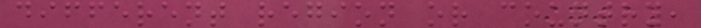different region or country,
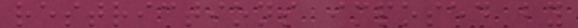restrictions imposed by
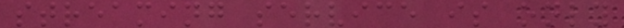streaming service is only
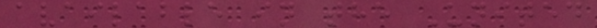available in the United
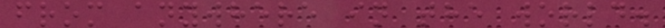from anywhere in the world.
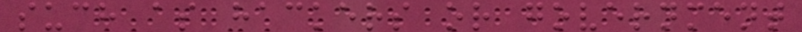such as hackers or government
